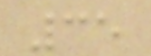35
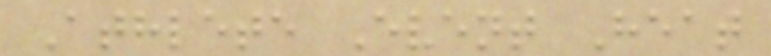Athlete Event Heat
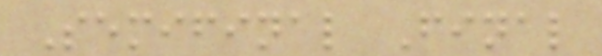Semifinal Final
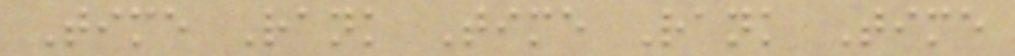Time Rank Time Rank Time
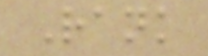Rank
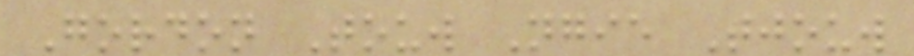Gordon Touw Ngie Tjouw
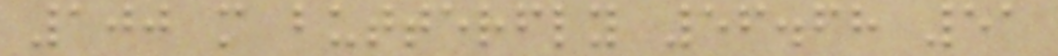100 m butterfly 56.68 51
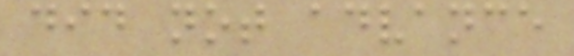did not advance
